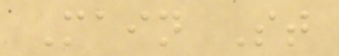Main St
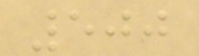500
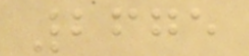2675
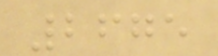2675
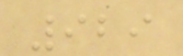929
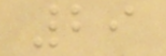29
